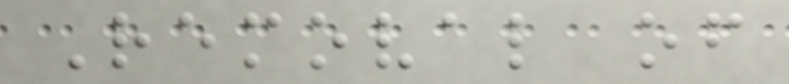Removal of
